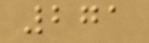271
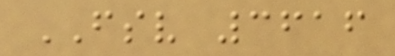FSV 3616
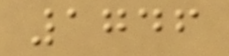1746
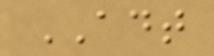ADT
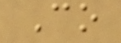Co
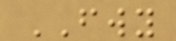FWY
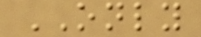ONLY
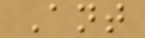Ant
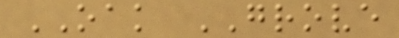OAK GROVE
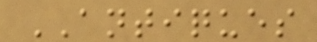ANTIQUES
